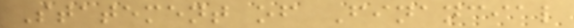Statement of Financial
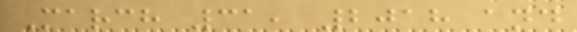March 31, 2018 and
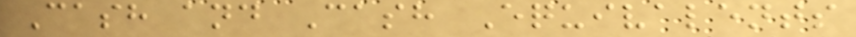Cash and Cash Equivalents
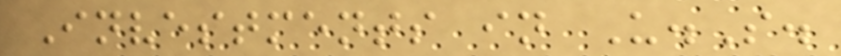Investments in U.S.
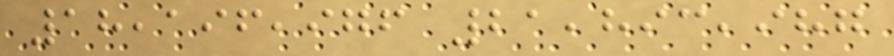18,196,976 21,893,987
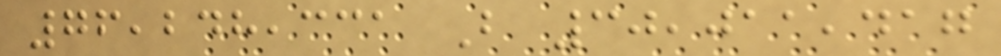76,248,331 B 30,011,417
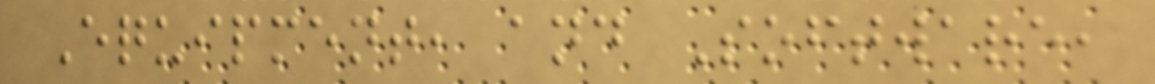Equipment, and Software,
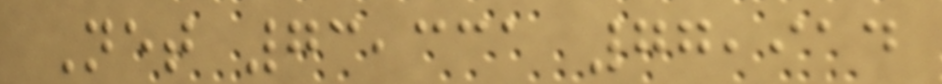Net 73,331 77,914
